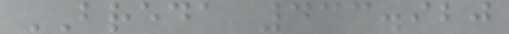BREDA 433.920
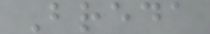Breda
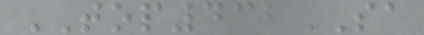TOP432SA
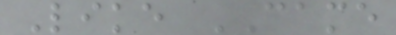Like CAME
